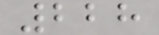228
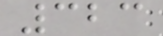323
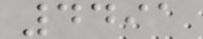4491
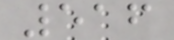516
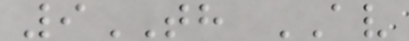9TH AV
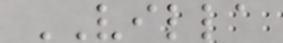VILLA
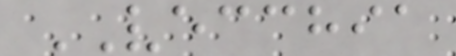VECCHIA
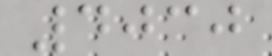4030
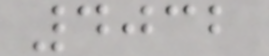4032
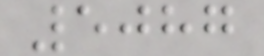5087
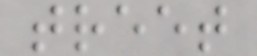treet
